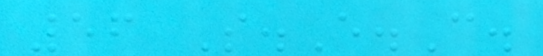56 S.E.C.
